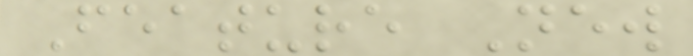Feature New
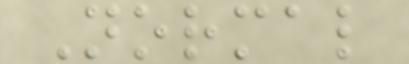Normal
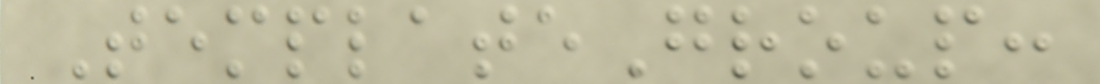TemplateGroup:
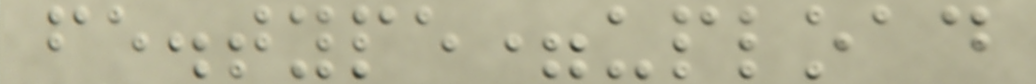fe.type=upload
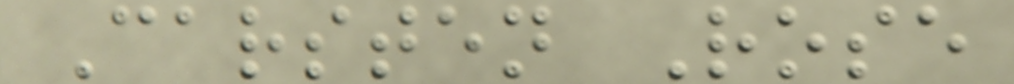Carsten Rose
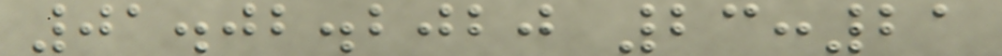01.02.2020 23:21
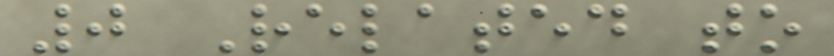0 Related to
